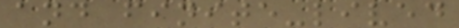and finite-lived
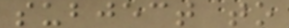subject to
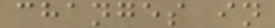changes in
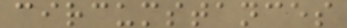circumstances
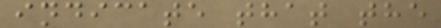indicate that the
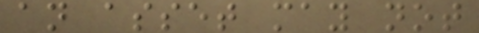an asset may not
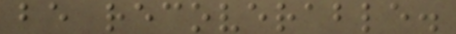be recoverable.
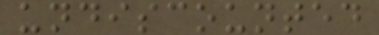undiscounted
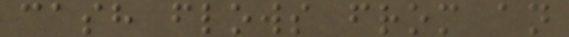cash flows from an
